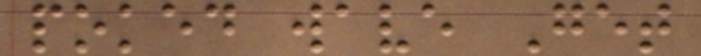poked wave Get
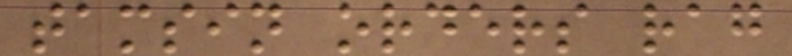tamsin orders rag
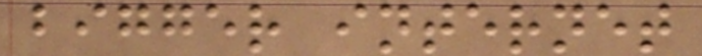bigger internet
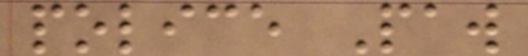police Paw
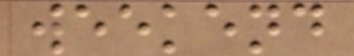weekend
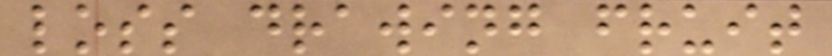loss drawing fruit
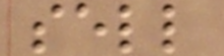sell
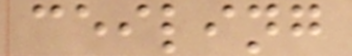ceiling
